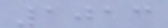1013
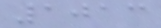1013
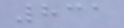831
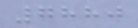7880
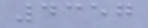4357
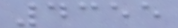4355
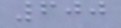600
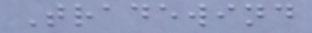Tradewind
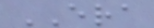ERA
